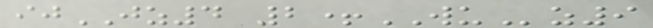ijJZ4 2+WUz9
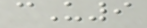cU9
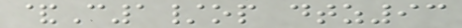&C1/op dtz93
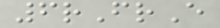6rFrE
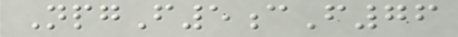NpgF5cF76
